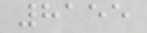8155
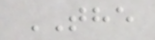THE
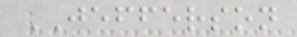JEFFERSON
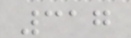317
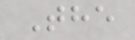The
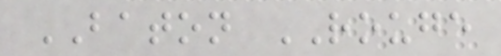BATON ROUGE
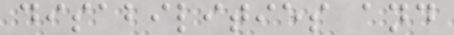disabilities and
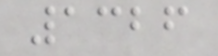1326
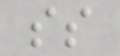ss
